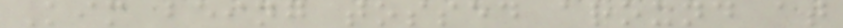Kim being tossed around at
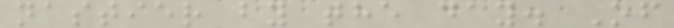nastier by the day. Of
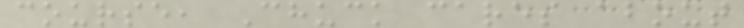course, Chuck cares about
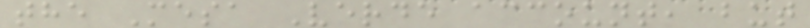the Mesa Verde account, but
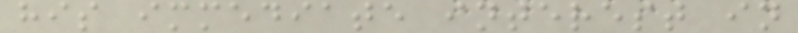his immediate interest in
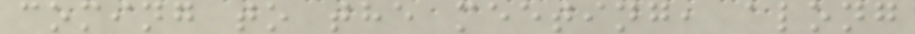coming to the meeting, along
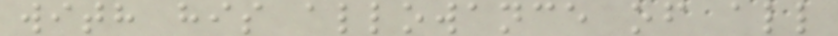with his allowance of all
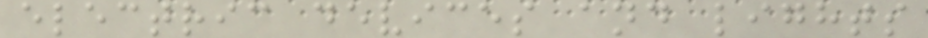electric devices and lights
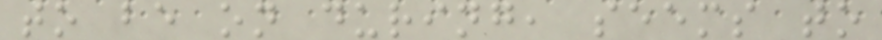to be on during, seems to
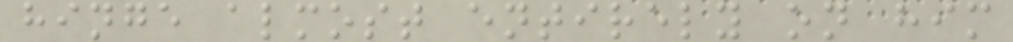hinge almost entirely on him
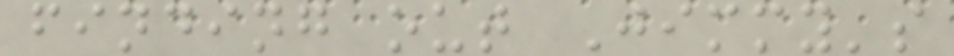finding out Jimmy's
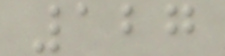127
